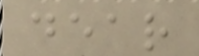dear
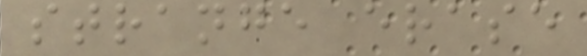strange erase
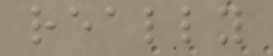really
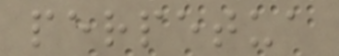perpetua
